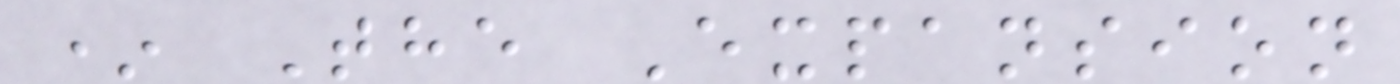* The Expansion
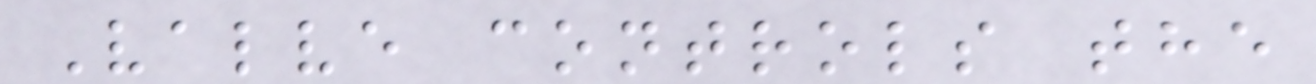Valve controls the
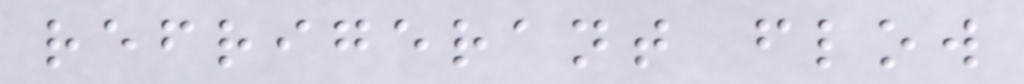refrigerant flow
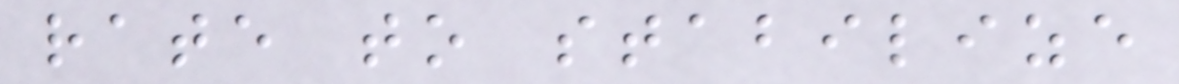rate to stabilize
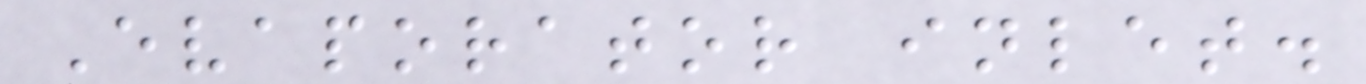Evaporator inlet.
